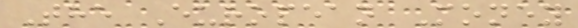The European Money
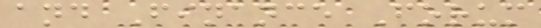and Finance Forum
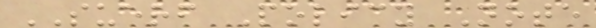SUERF Policy Note
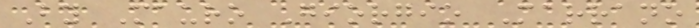By Mauro Giorgio Marrano
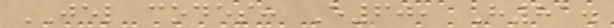JEL codes: E60, H81.
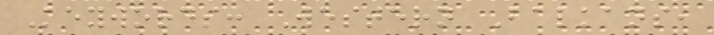Keywords: Western Balkans,
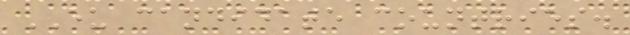EU candidate countries.
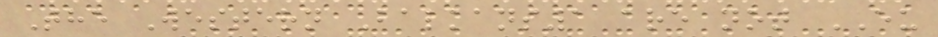The Western Balkans1 are not EU
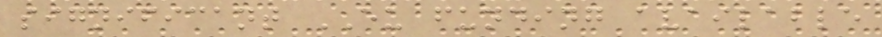significant EU funding available
